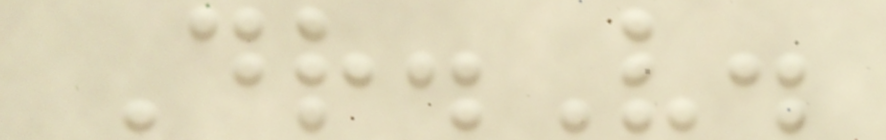Dr.V.
